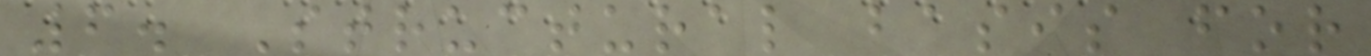6. Structural basis for
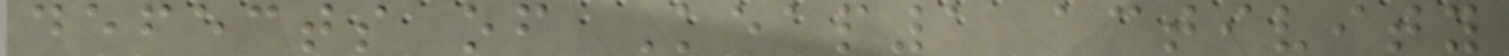defects of Keap1 activity
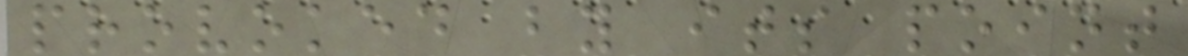provoked by its point
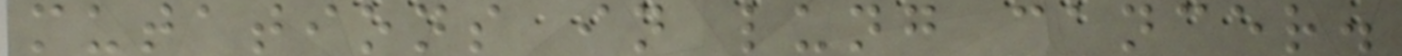mutations in lung cancer.
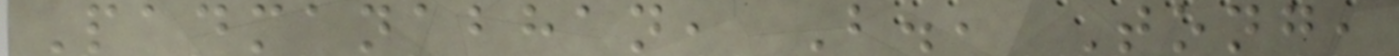Padmanabhan, B., Tong,
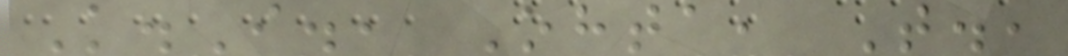K.I., Ohta, T.,
